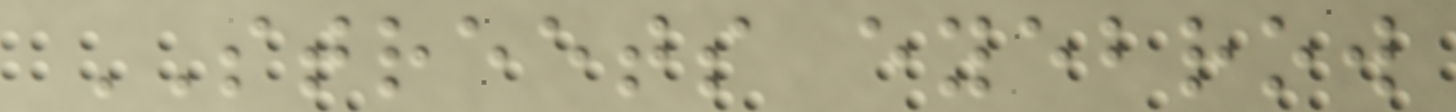STREETS eyebrow
